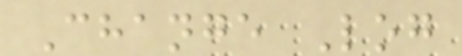Change Log
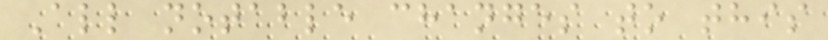All notable changes to this
